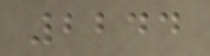2244
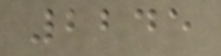2245
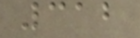312
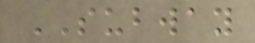SUBWAY
